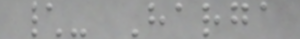\- Harga
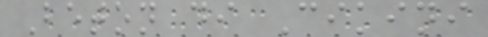Beton di Cikini
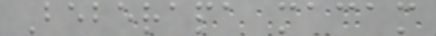Beberapa macam
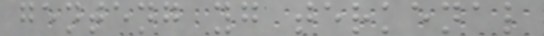genteng yg terkenal
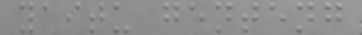yaitu genteng
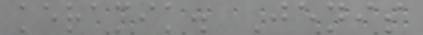keramik. Jenis
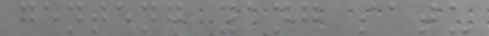genteng yang satu
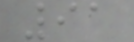91
